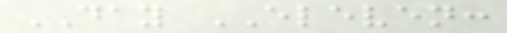DAY ELEVEN:
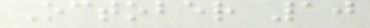October 10
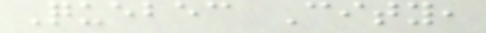Quebec City,
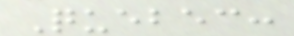Quebec:
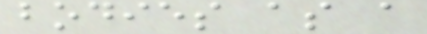bodies as a
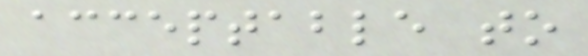acceptable to
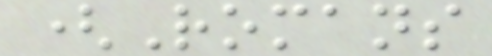(Romans
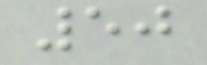50
